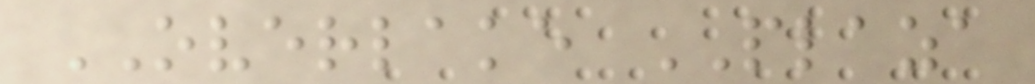OVERLAKE PLAZA
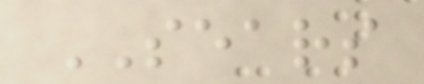SEARS
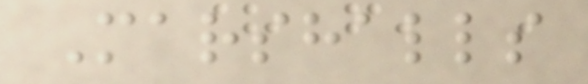Marshalls
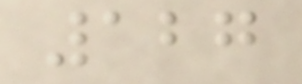127
